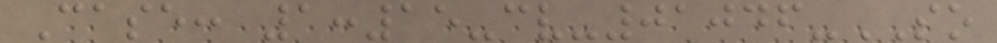Case: 1:15-cv-01046-SO
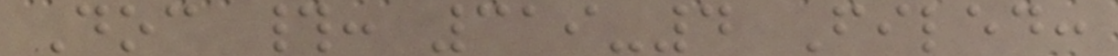Doc #: 319-4 Filed:
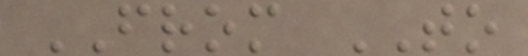FROM TO
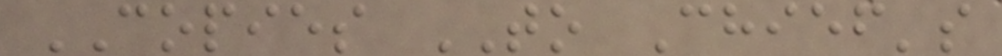COPIES TO Chief's
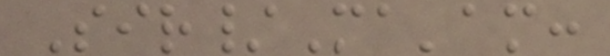Sir/Ma'am:
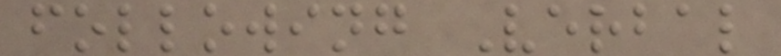following Verbal
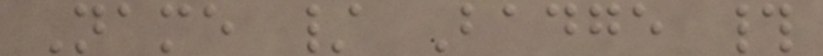Name / Badge #
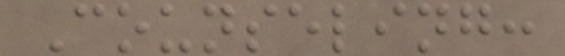Counseling:
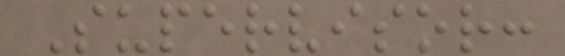Supervisor:
